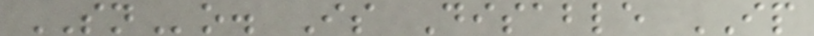SNo. Is Disable IP
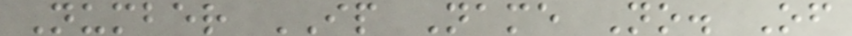Number IP Name No. Of
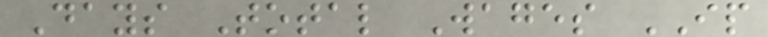Days Total Wages IP
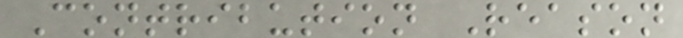Contribution Reason
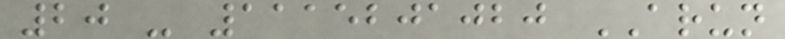20 - 1115201020 ARUN
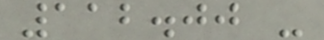112.00 -
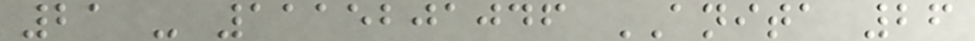21 - 1115201046 ANITA 26
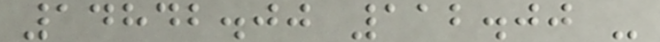14842.00 112.00 -
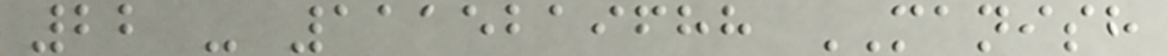22 - 1115219688 MANISH
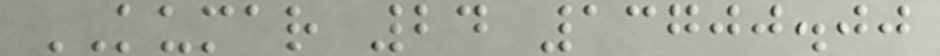KUMAR 24 13700.00
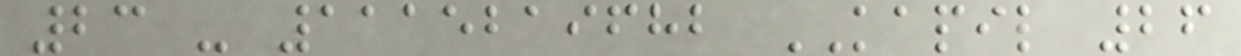23 - 1115219682 KAPIL 26
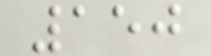150
